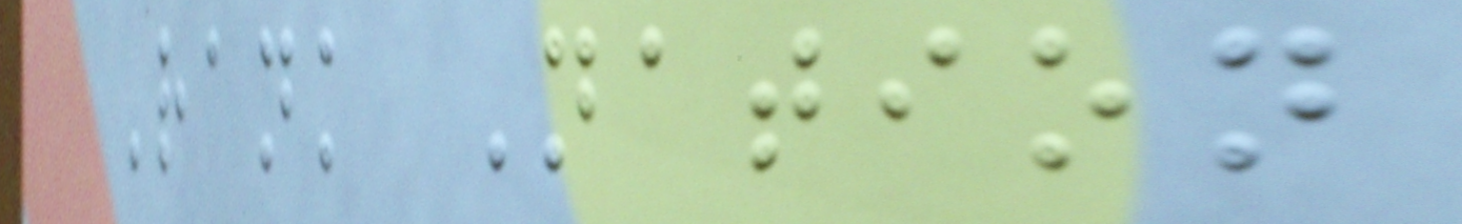Rank Nation
